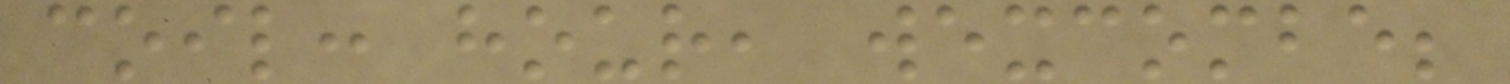coil: hour, wexcombe;
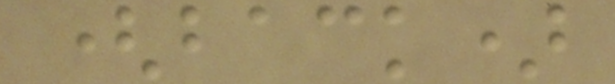(back)
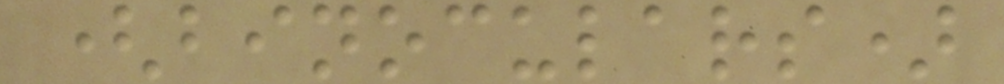(binoculars)
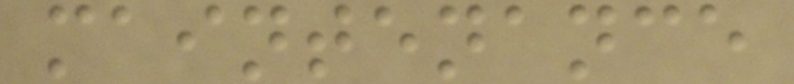maintenance
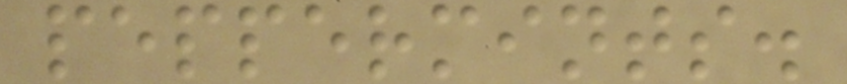peppermints.
